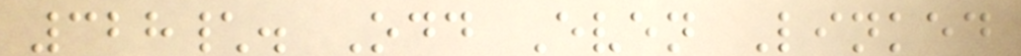328\. Odd Even Linked
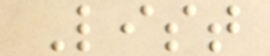List
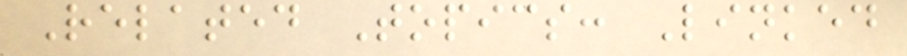Related Topics: Linked
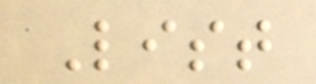List
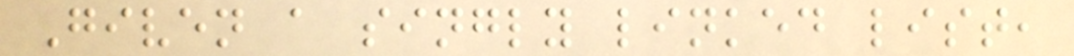Given a singly linked list,
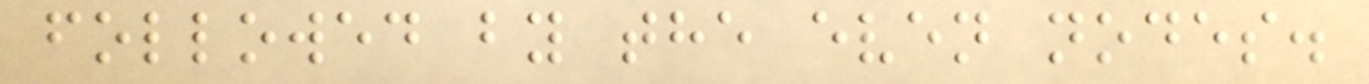followed by the even nodes.
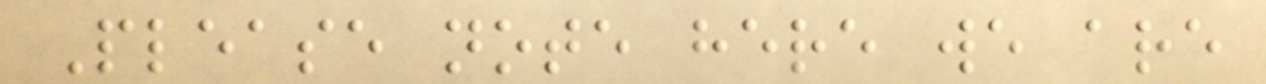Please note here we are
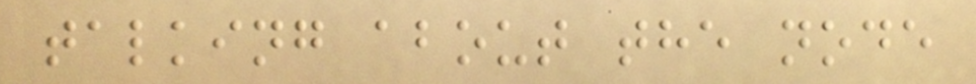talking about the node
